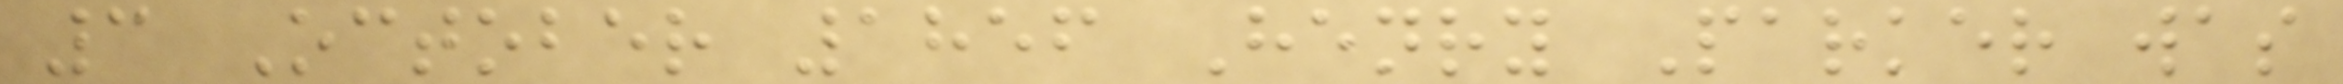3 October 1856 Henry Parker was
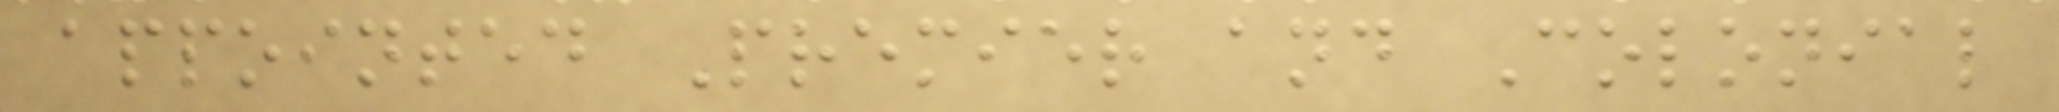appointed Premier and Colonial
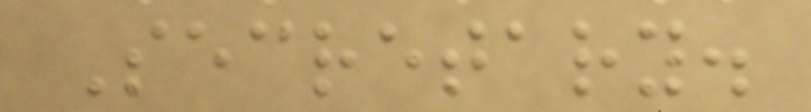Secretary.
